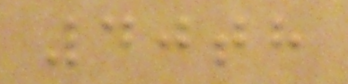40th
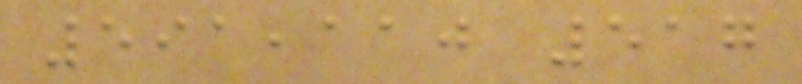591,110 517
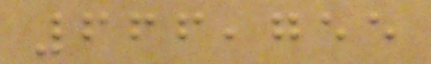666,755
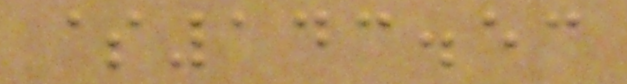$143.53
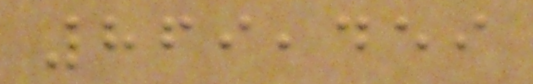869,459
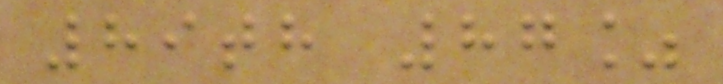89th 87%
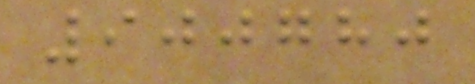900780
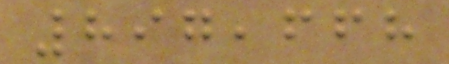897,668
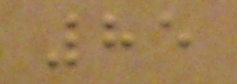85
